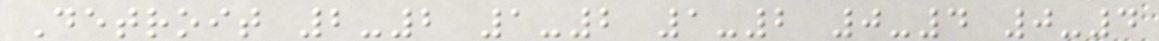Detroit 2-2 1-2 1-2 0-4 0-4
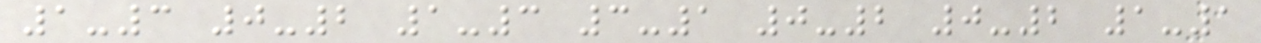1-3 0-2 1-3 3-1 0-2 0-2 1-1
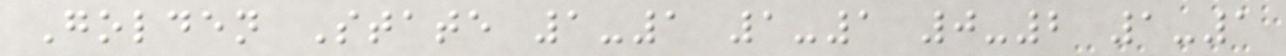Golden State 1-1 1-1 0-2 1-1
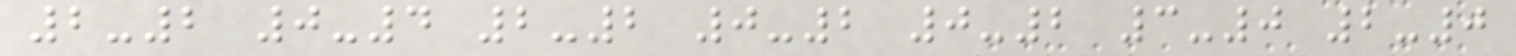2-2 0-4 2-2 0-2 0-2 3-0 2-0
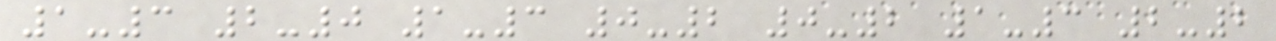1-3 2-0 1-3 0-2 0-2 1-3 2-2
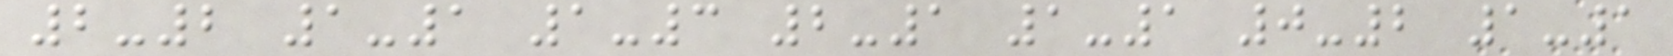2-2 1-1 1-3 2-1 1-1 0-2 1-1
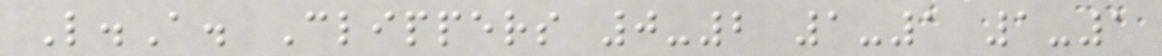L.A. Clippers 0-2 1-1 1-1
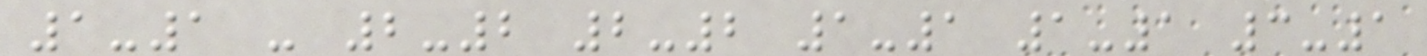1-1 - 2-2 2-2 1-1 1-1 3-1
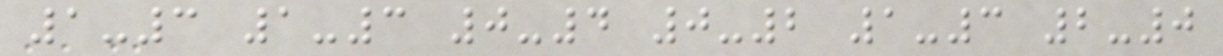1-3 1-3 0-4 0-2 1-3 2-0
